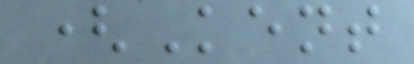(Kent
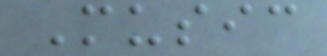Music
